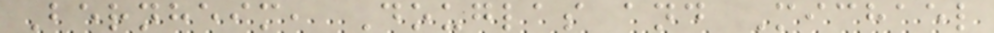Bernheim, Douglas and Michael
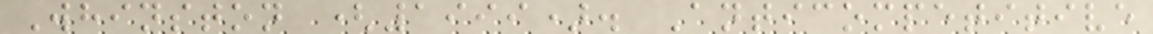Whinston (1999). Anticompetitive
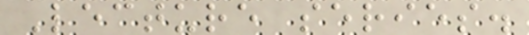Lecture series.
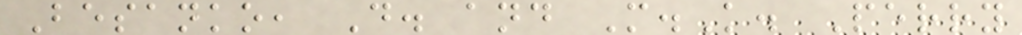Besanko, D. and M.K. Perry
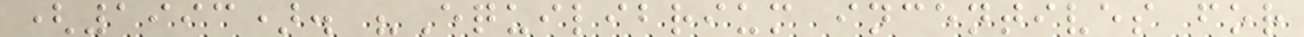(1993). "Equilibrium incentives for
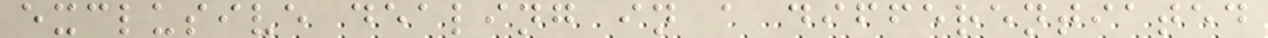exclusive dealing in a differentiated
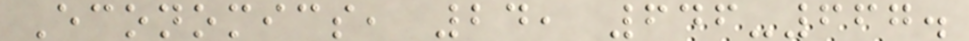Economics, 24, 646-667.
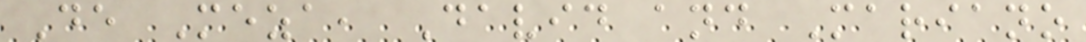De Meza, David and Mariano
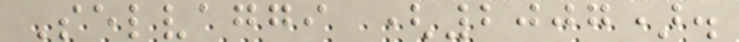Selvaggi (2007).
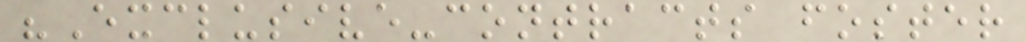"Exclusive-contracts foster
